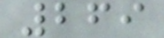269
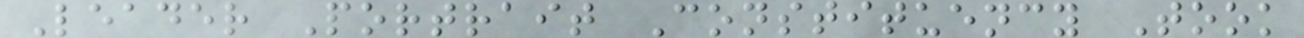Leader Portrait Constituency Took
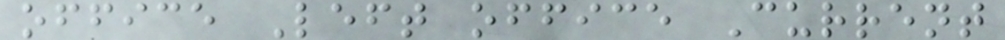office Left office Current
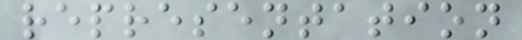representation
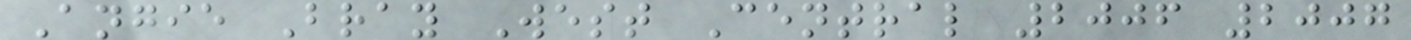Angie Bray West Central 2006 2007
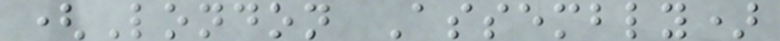(London Assembly)
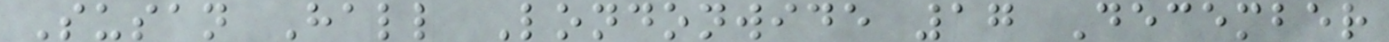Susan Hall Londonwide 17 December
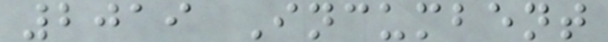2019 Incumbent
